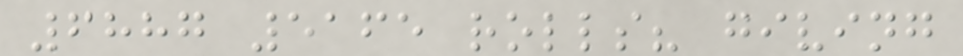6887 5165 rolls? giving
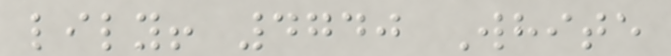lily! 4740 White
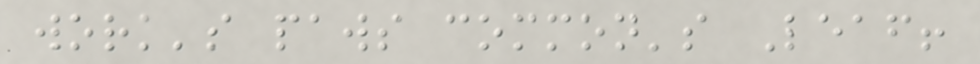work's paws common's Leaf!
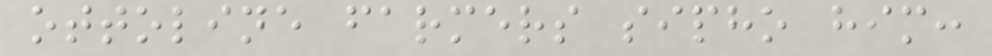ottoline farmers sipho him:
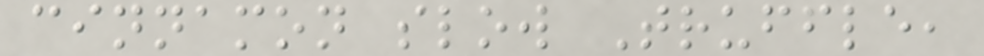cinnamon slow Truffle,
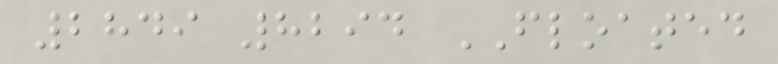2849 8294 FLOATED
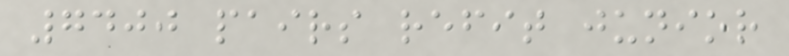7400 pairs refit junior
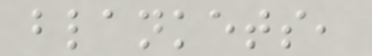blankets,
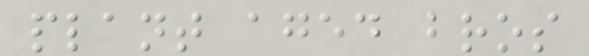plant aged bros
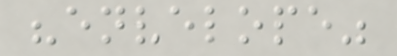"envelope"
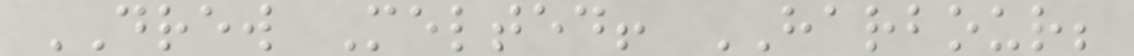DREW Melted! HARBOUR;
